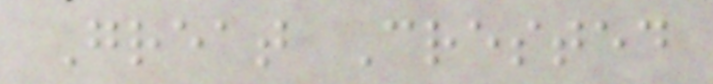Great Crested
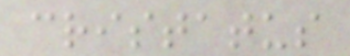cristatus
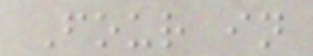Four in
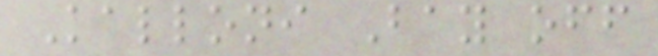Kalloni Bay off
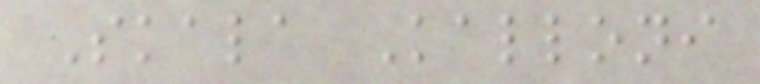Skala Kalloni
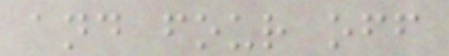and four off
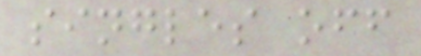singles off
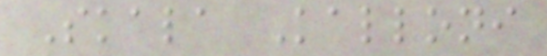Skala Kalloni
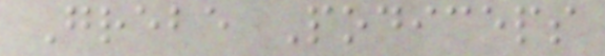Grebe Podiceps
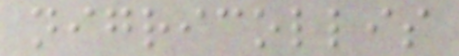nigricollis
